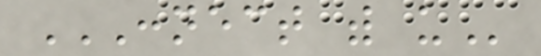CONNECT WITH US
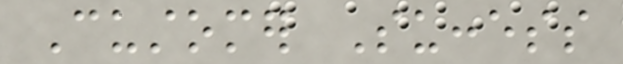Customer Success
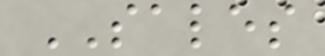SALES
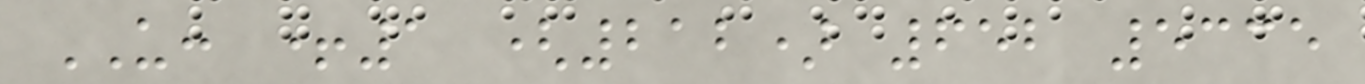US: +1 (212) 652 5335
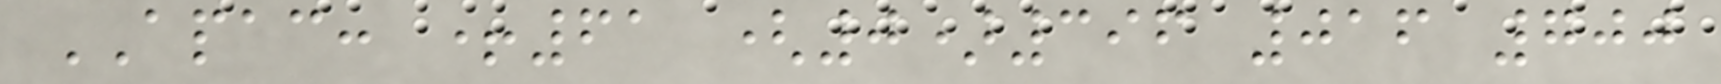APAC: +61 (0)396 016 700
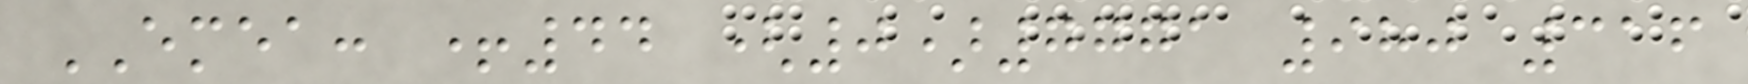EMEA: +44 (0)7771 980 316
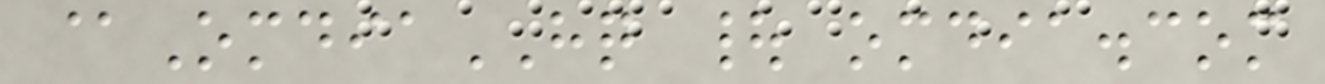@OmdiaHQ | omdia.com
